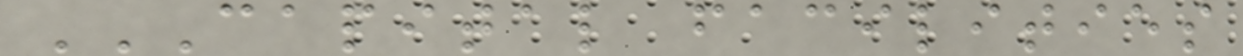CAPITAL FACILITIES
